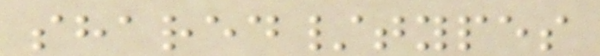shared/types
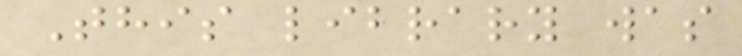This library was
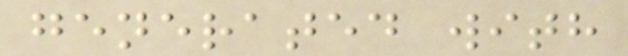generated with
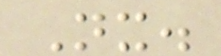Nx.
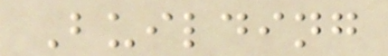Building
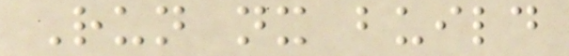Run nx build
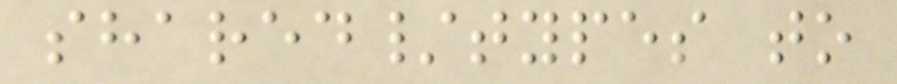shared/types to
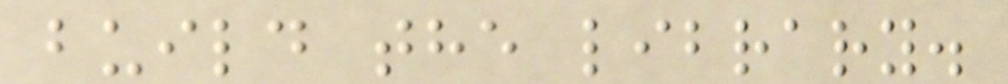build the library.
